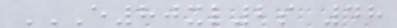E80XL2S 48
